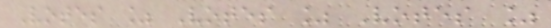Votes % Votes % Votes %
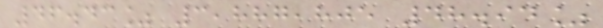46.43% 3,887,805 48.94%
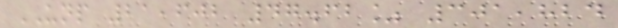UNP 21,602 47.62% 301,824
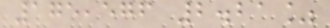175,576 2.21%
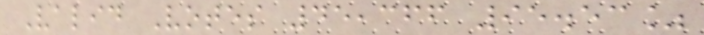Valid Votes 45,366 95.53%
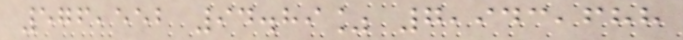576,552 94.89% 7,943,688
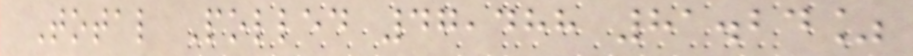Total Polled 47,488 81.24%
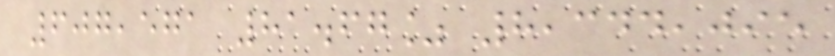607,571 81.67% 8,344,095
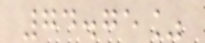74.75%
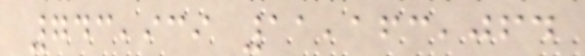743,939 11,163,064
